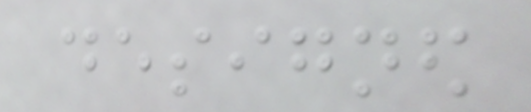designed
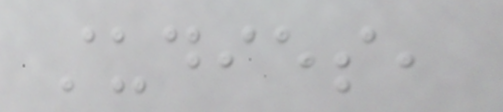studies,
